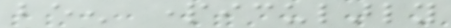been particularly
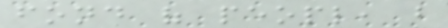fond of peopl, but
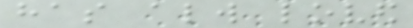has always loved
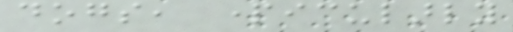dogs, particularly
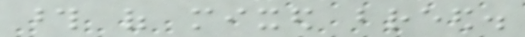those of mixed breed.
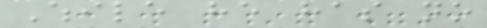While he has no
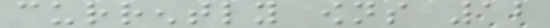currently owns 12
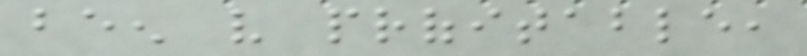been very profitable,
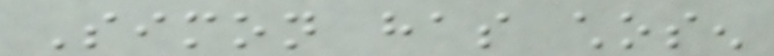Simon has chosen
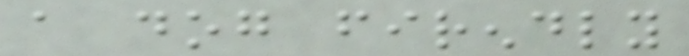a dog firendly
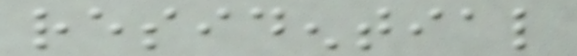residential
